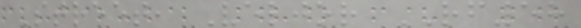Street, Veljor RF58
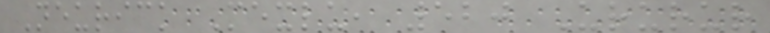Neurick Mexlu, 520 Ururur
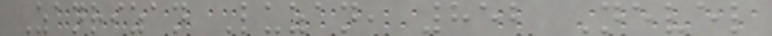Zanrizan Luzan, 852 Nevel
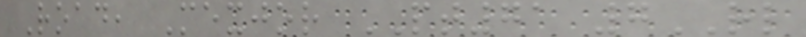Road, Mexjor PT71 7RL
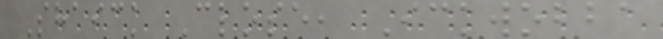Shaick Close, Ickwobba
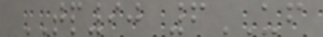TP90 6UF
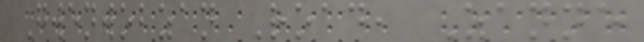Gwenwobzan Road, Zanne
